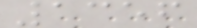1356
